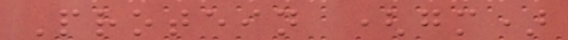Protein (gm)
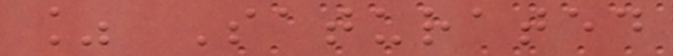% Saturated
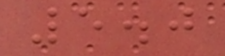5.0
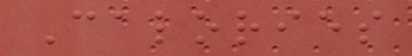Calories
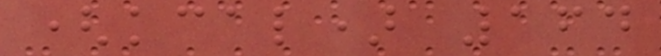(kcal) 164
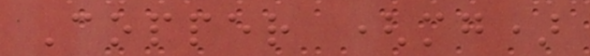Copper (mg)
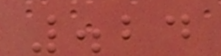.24
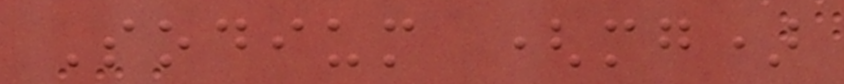Sodium (mg)
